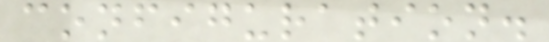configuration.
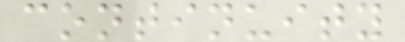continuity
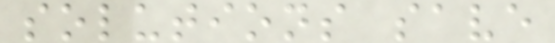solutions save
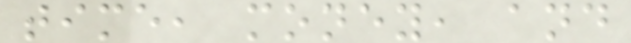time, money, and
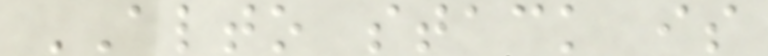ALTO stack is
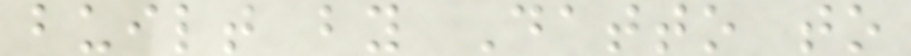built by Datto to
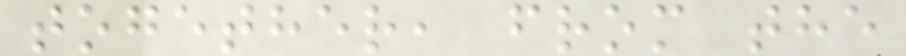together, from the
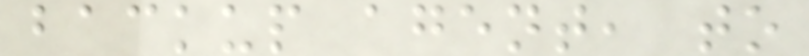backup agent, to
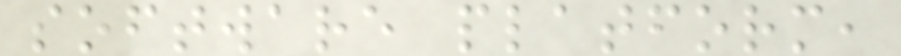software platform,
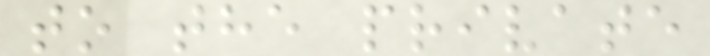to the private
